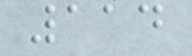114
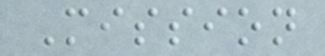Mission
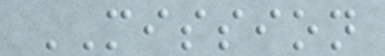MISSION
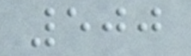500
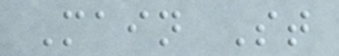Main St
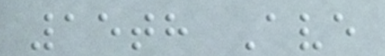15th Ave
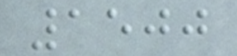1500
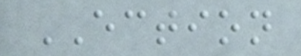ECTION
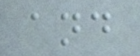and
